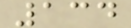134
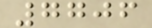7706
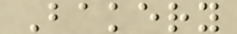Bakery
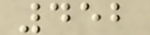452
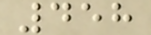458
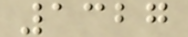1327
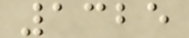1325
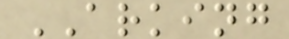ARKING
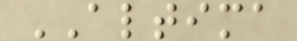ALTIMA
